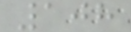108
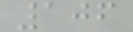106
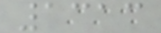1313
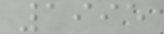1995
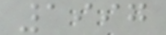1997
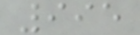995
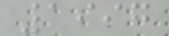1997
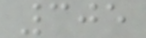305
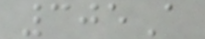305A
